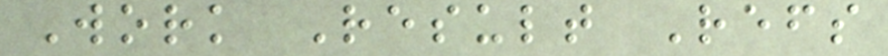Work Result Refs
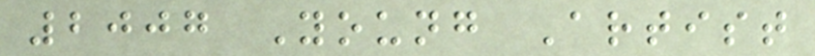2007 Young Artist
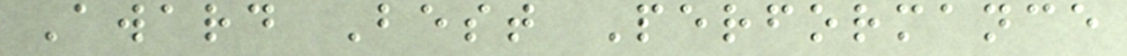Award Best Performance
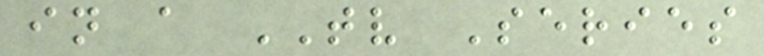in a TV Series
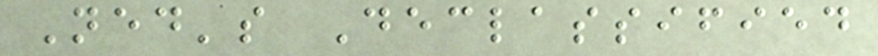Ned's Declassified
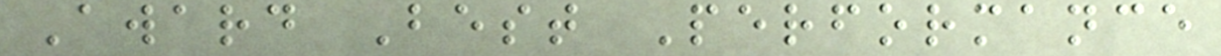Award Best Performance
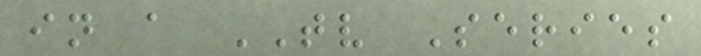in a TV Series
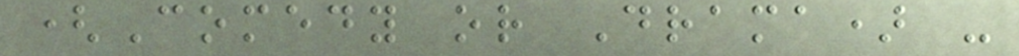(Comedy or Drama) -
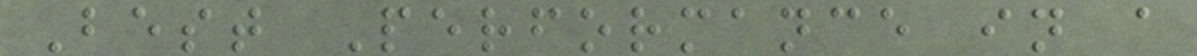Best Performance in a
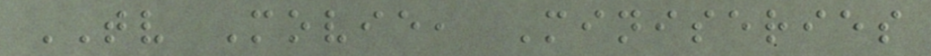TV Movie, Miniseries
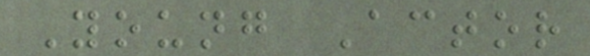Young Actor
